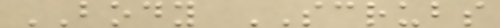BODY SCRUBS
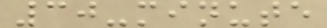30-minute
